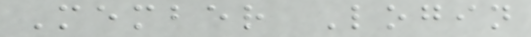Member Login
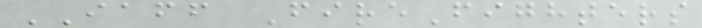IAFF FireFighters
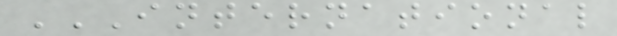INTERNATIONAL
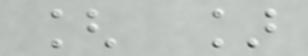[ ]
